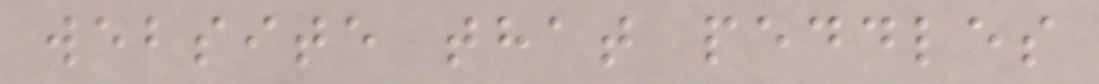website that peddles
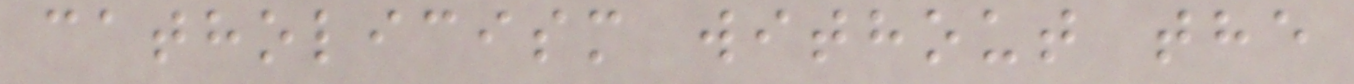catholicism without the
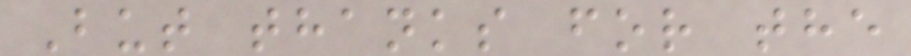But thanks for the
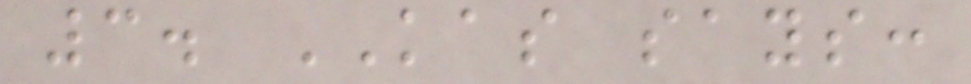3. KAS says:
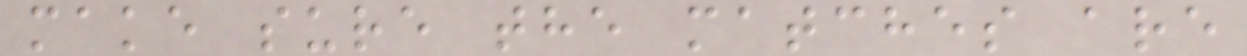make sure the matches are
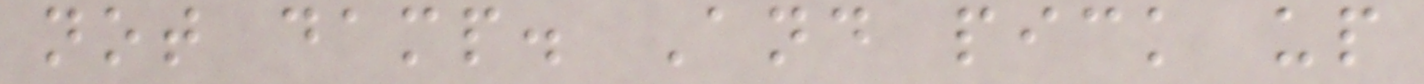not damp. And pick up
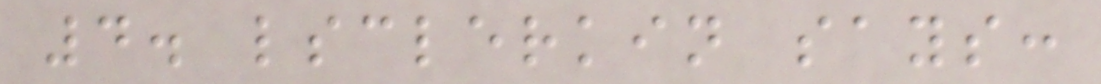4. lsclerkin says:
